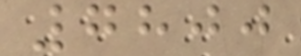7800
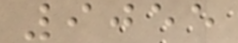9055
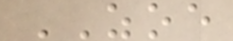ZOE
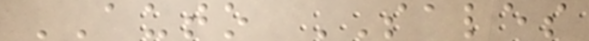AUTO SALES
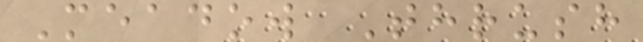Meadow Thrush
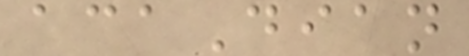acaDian
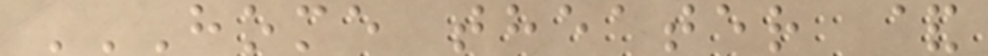HOME THEATER &
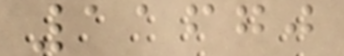11670
